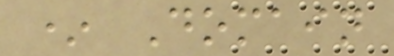* Domain
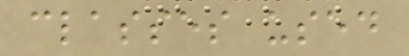classes used
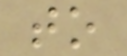to
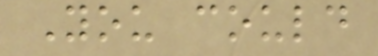You could
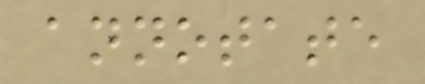annotate
